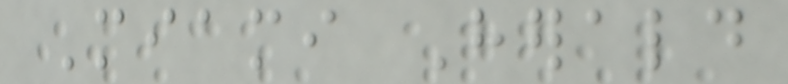Miami Herald
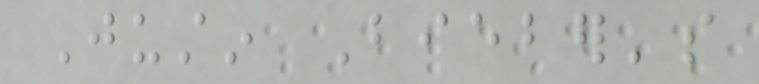Justin Bieber's
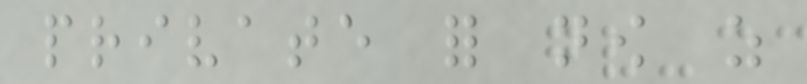private for now as
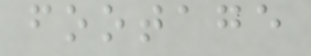footage
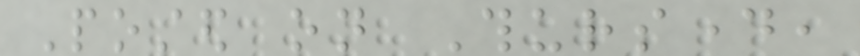Posted on Thursday,
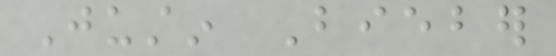Justin Bieber
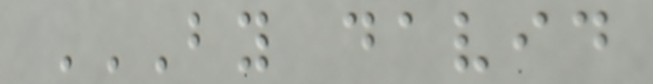BY DAVID
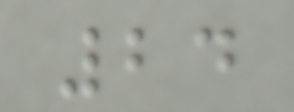24
